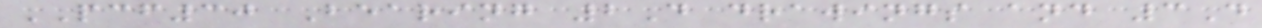PCF30 Bearing 2D drawings and 3D
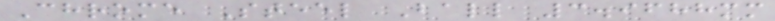Chrome Steel Ball 3.9688mm
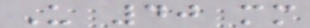U 40 mm
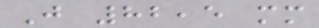J 82,5 mm
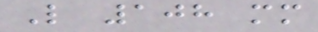L 108 mm
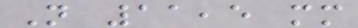N 11,5 mm
